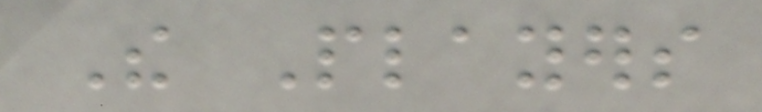The Players
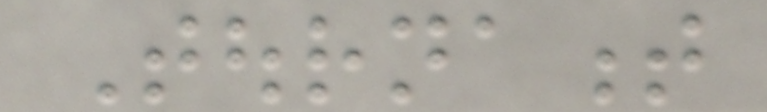Tournament
